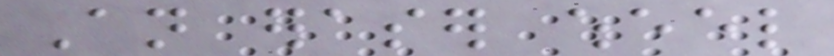An eraser wheel
